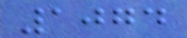1074
